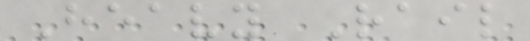Heavy Rail
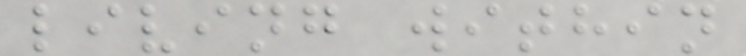living within
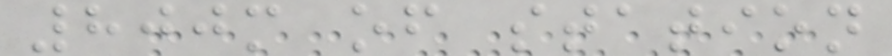800m of station
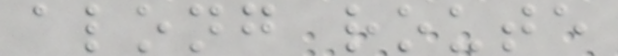along route
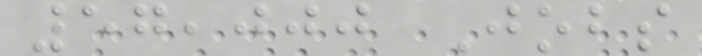57,000 Jobs
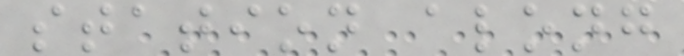station along
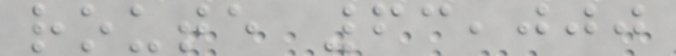route 63,000
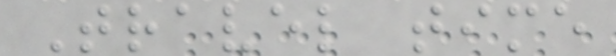Travel time
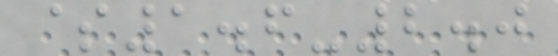$1.6-2.0
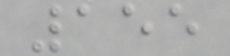155
